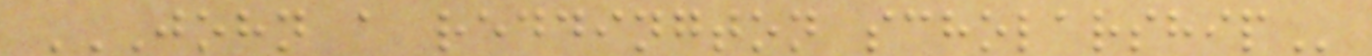JOHN A REDDINGTON SCHOLARSHIP
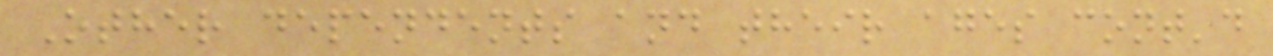Other dependents and their ages cont'd
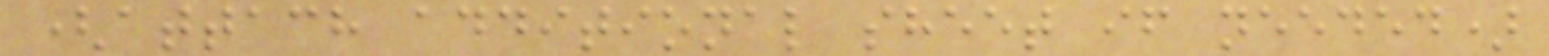(attach additional sheet if needed)
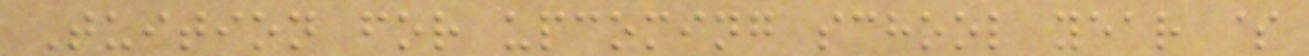Tuition for upcoming school year $
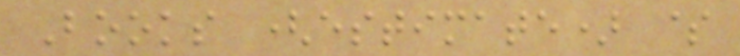Books (estimate) $
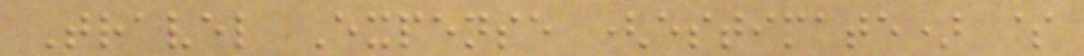Travel Expense (estimate) $
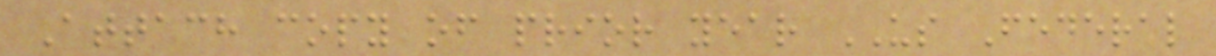Attach copy of prior year US Federal
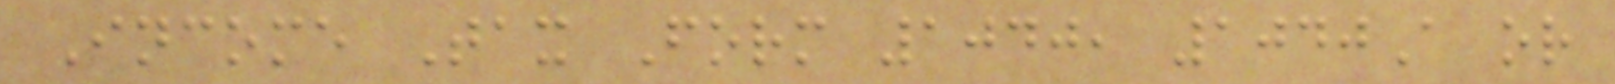Income Tax Form 1040, 1040A or
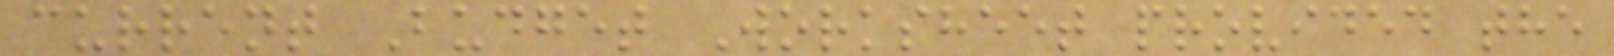current Budget Worksheet provided the
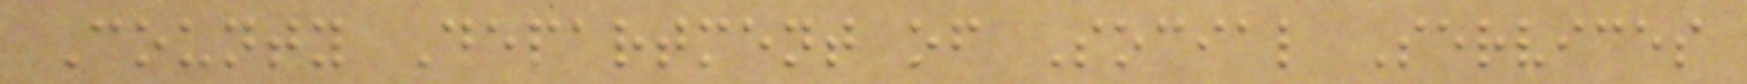County Department of Social Services
